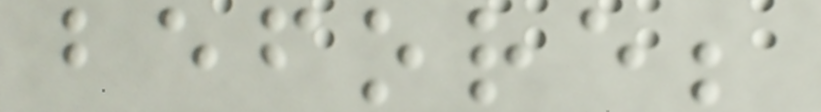before;
